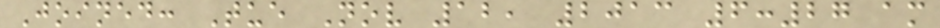Joined: Tue Nov 12, 2013 6:27 am
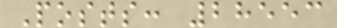Posts: 28553
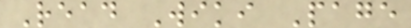Read Wiki Page
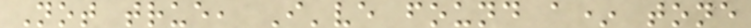Not true, I've found a* tone
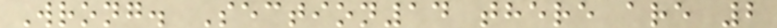Wrong. Section14 there are 2
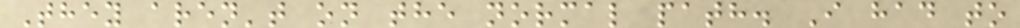They aren't on the normal path. I had to
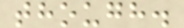though.
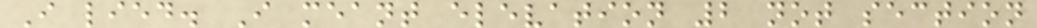I lied. I meant elevation 2 not section
